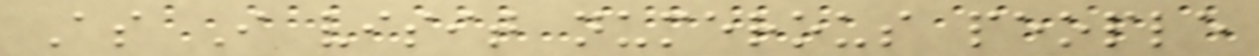As I visit numerous people
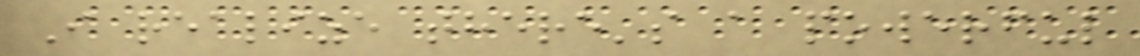I realize there's a powerful
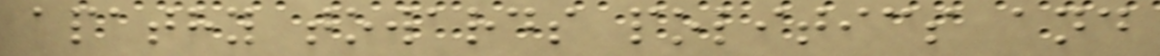apathy towards politics and
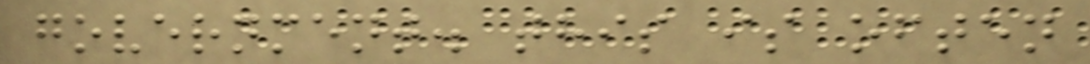government. this is often
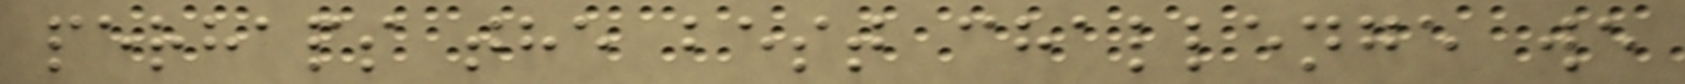perhaps the best challenge we
